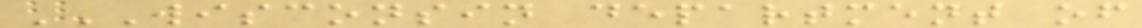WISCONSIN DEPARTMENT OF
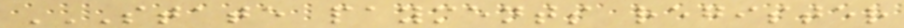STATE PAYMENTS REGISTER
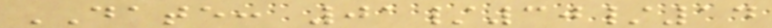DATE: 01/30/14
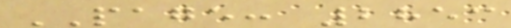PAGE: 2853
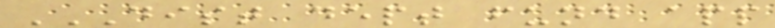DIST DEPT FUND APP
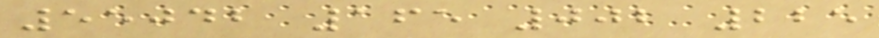55042 165 002 225
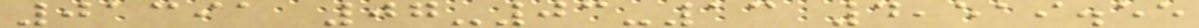01391 07-03-13 4,519.55
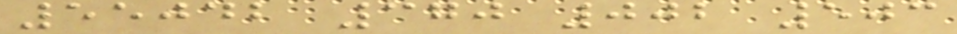55042 370 002 503
